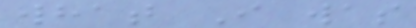what I was
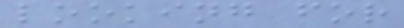looking for
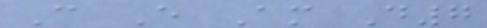C E Am D7
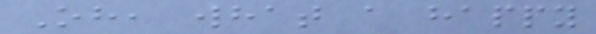Oh, what a happy
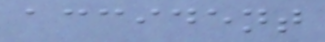accident
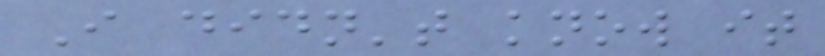I didn't know it
